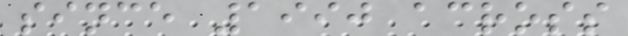since 1990 across
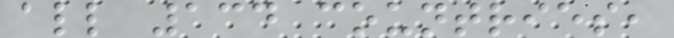all 134 countries,
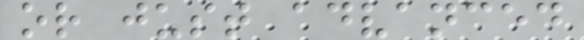or just advanced
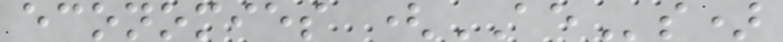economies (AEs)
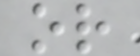or
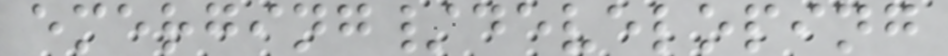emerging/developing
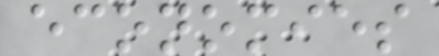economies
